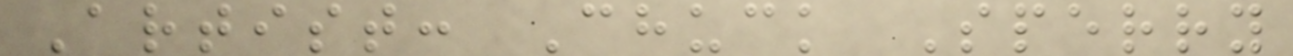Artist: Chuck Sperry
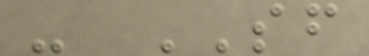- SF
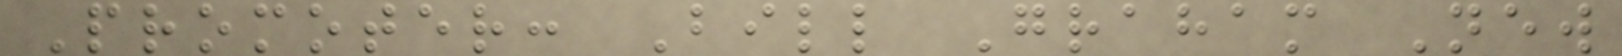Promoter: Bill Graham New
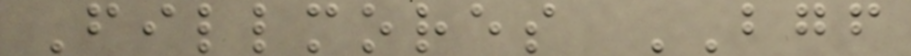Fillmores BGF
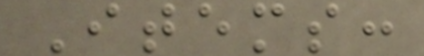Items:
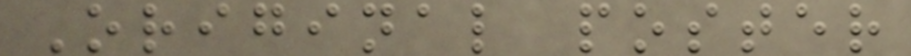Original poster
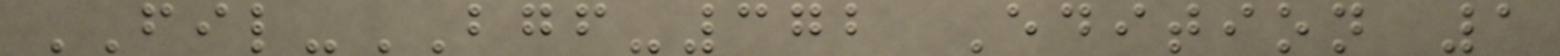FIL-BGF-372 Edition 1
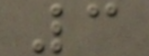3
